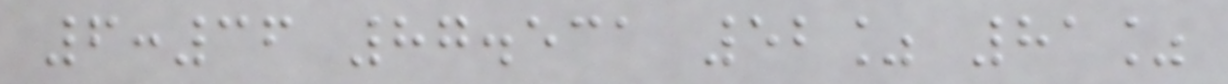6:36 87.531 52% 81%
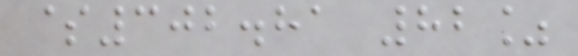$302.81 82%
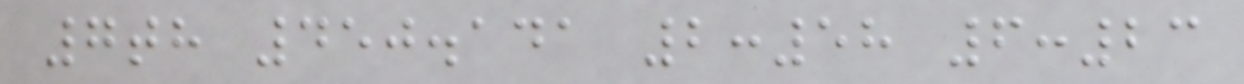7th 450.141 2:58 6:23
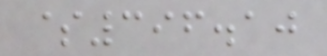$396.10
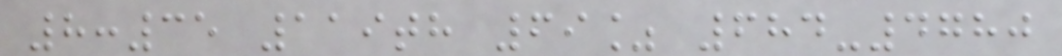8:35 119th 69% 684-4780
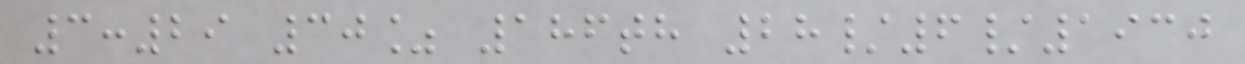3:29 30% 186th 28/6/1930
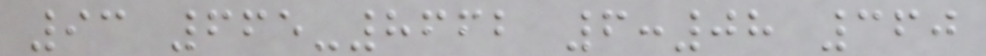93 665-8662 6:08 360
